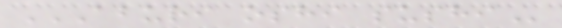ABURI OSHI SUSHI
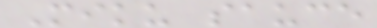Miku sauce
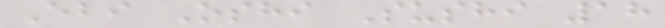Ebi Oshi Sushi 18
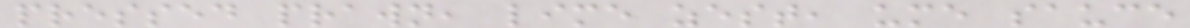pressed prawn, lime zest, ume sauce
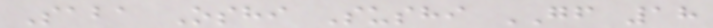Saba Oshi Sushi GF 18
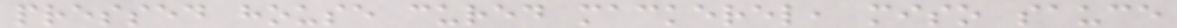pressed house cured mackerel, miso sauce
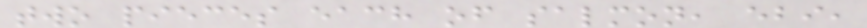two pieces each of salmon, ebi,
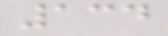134
